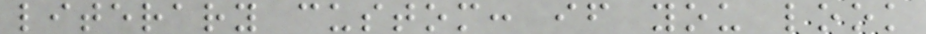literary custom: if you look
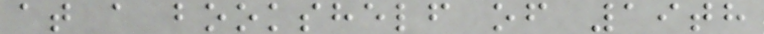at a bookshelf of 19th
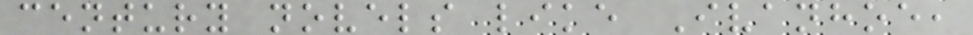century novels like Ivanhoe,
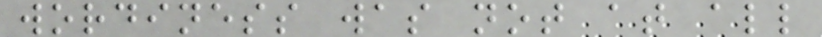wordiness was not at all
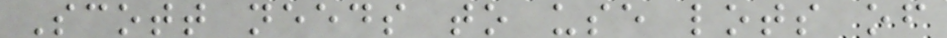Scott needs to use lots of
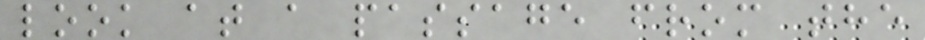look at a passage from the
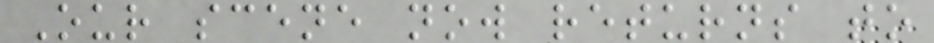Our scene now returns to
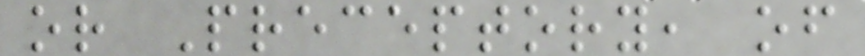or Preceptory, of
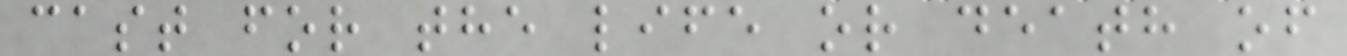cast for the life or death of
